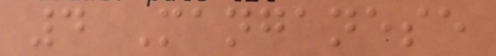4 Manganese
